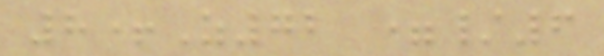8+Z72 =/6
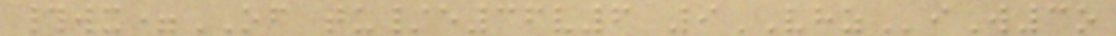#wx=OF tu/e36v6 9VHZiW3o
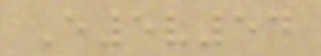E5v54
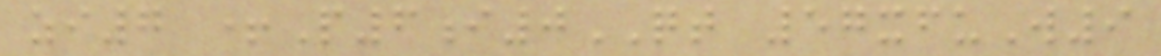zi7 +P6i0QT 57xfuW9
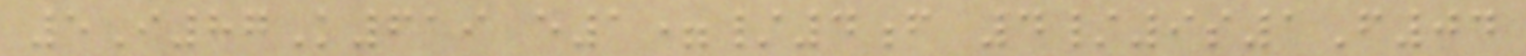5I87K619 e1=/4f 4/9s1F04
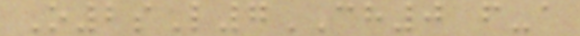O2sL7CH0 f-a
